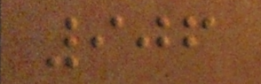906
